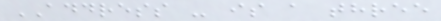ADDRESS - is a three
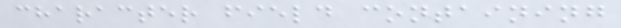character field containing
